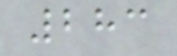283
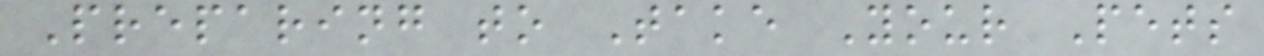Preparing to Take Your Pets
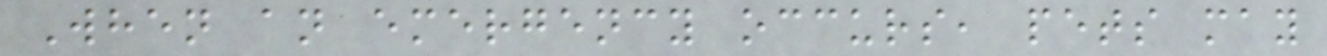When an emergency occurs, pets may
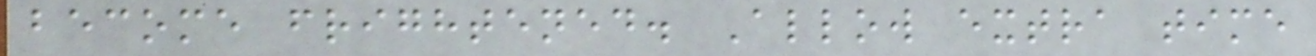become frightened. Allow extra time
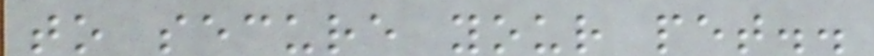to secure your pet..
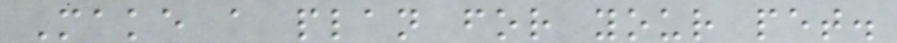Make a plan for your pet.
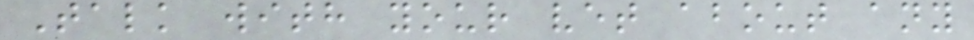Talk with your vet about any
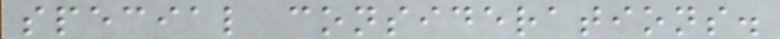special considerations.
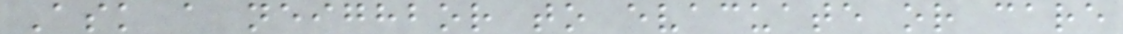Ask a neighbor to evacuate or care
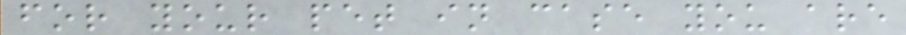for your pet in case you are
